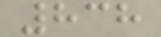838
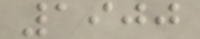1900
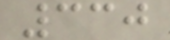330
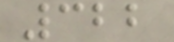322
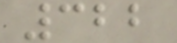322
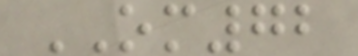OM72
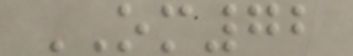OM72
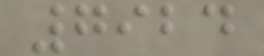7924
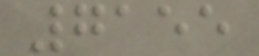7155
